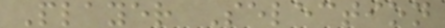Player Selection
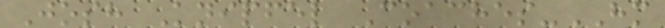Josh Knipfel Coaches-HM
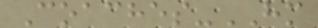Coaches-HM
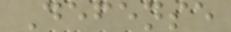Defense
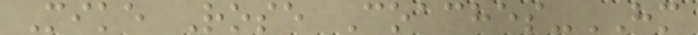Mike Rose Coaches-HM
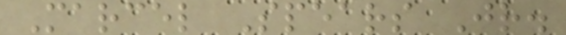Marcel Spears Jr.
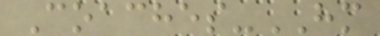Coaches-HM
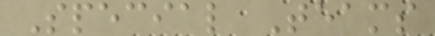Special Teams
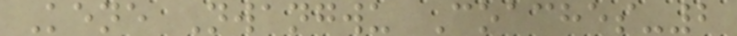Kene Nwangwu Coaches-2
